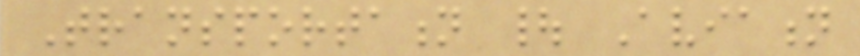Transportation | Aviation
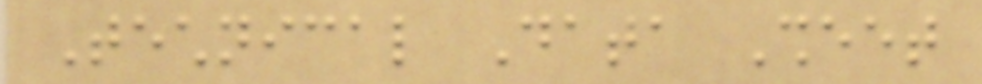Technical Data Sheet
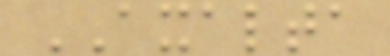AXALTA
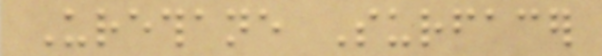Urethane Surfacer
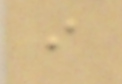i
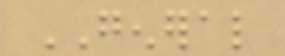GENERAL
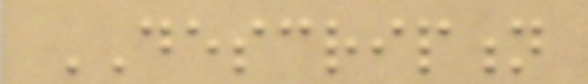DESCRIPTION
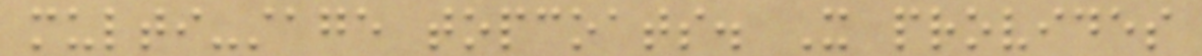multi-stage topcoats. It provides
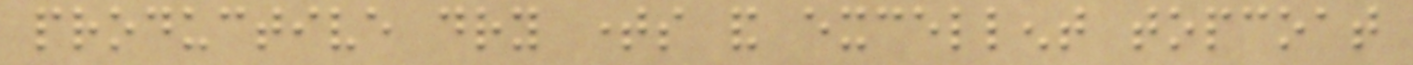productive dry times and excellent topcoat
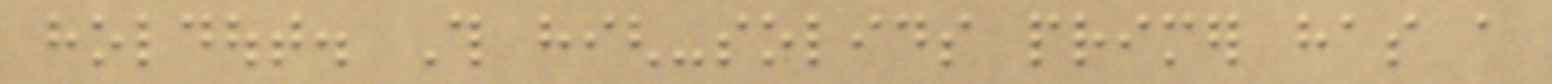holdout. This high-solids primer has a
